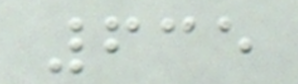635
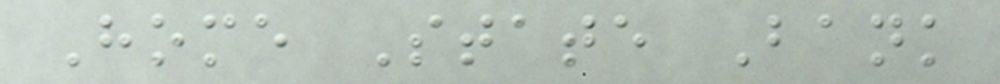Home State Bank
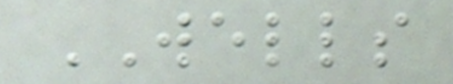WELLS
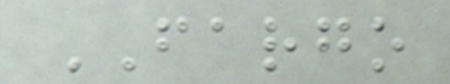FARGO
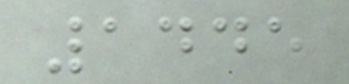1445
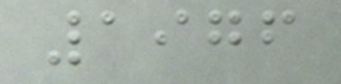1976
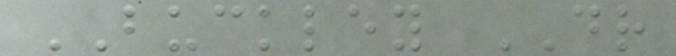BUCKLEY DR
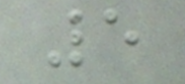5
